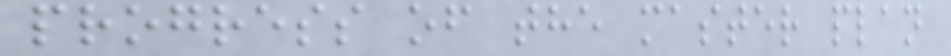progress of the master plan
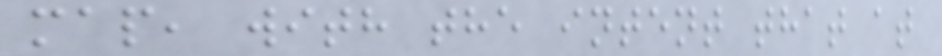map, with the intent that at
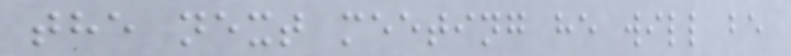the next meeting he will be
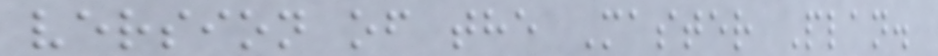version of the Master Plan.
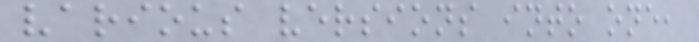various versions into one,
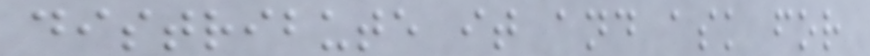distribute it and ask for
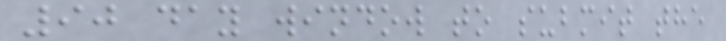90 day window to submit the
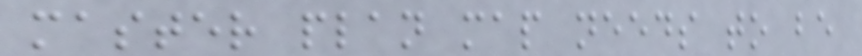master plan map needs to be
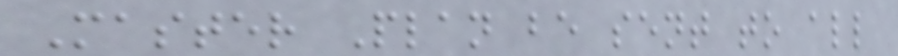Master Plan be sent to all
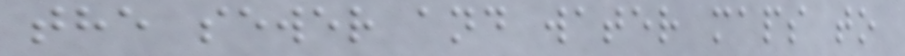the sewer and water maps to
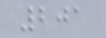201
